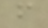f
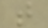t
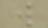w
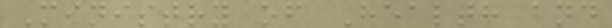Ministry of Health and
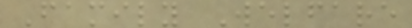Family Welfare
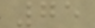75
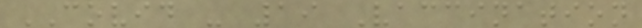COVID - 19 Vaccination
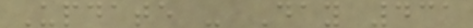Update - Day 431
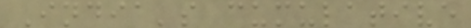India's cumulative
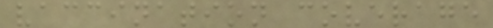vaccination coverage
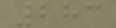283
